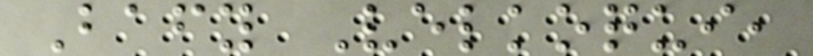Bafy Velkoqui,
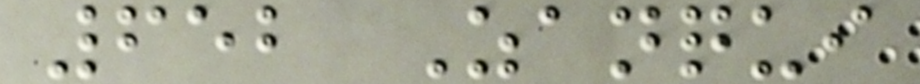652 Zanqui
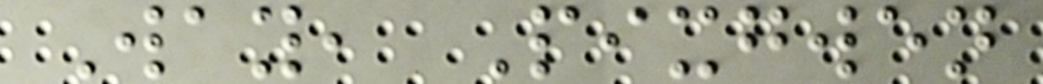Way, Pixgwen
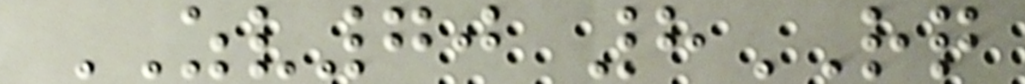ZV70 8RQ
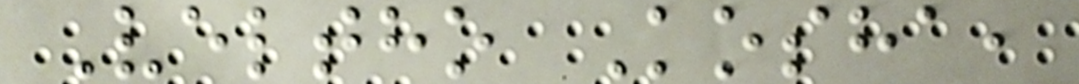Veltho Kosha,
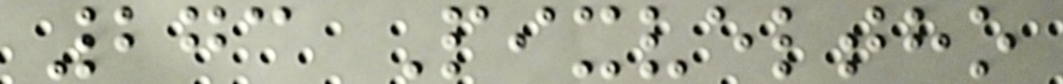273 Pixveltho
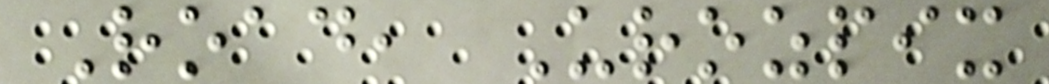Road, Urozpix
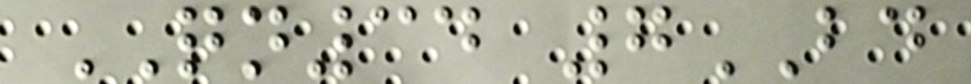QN34 7BD
